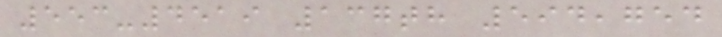553-4519 137th 594,754
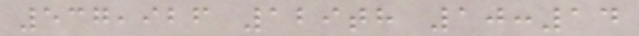537,926 129th 10:14
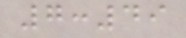7:49
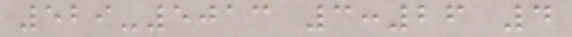529-5013 3:26 4
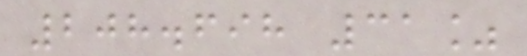208.698 31%
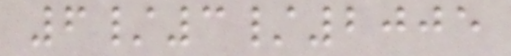6/3/2005
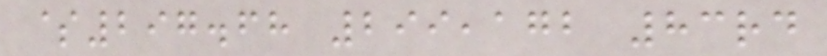$297.68 299,172 83rd
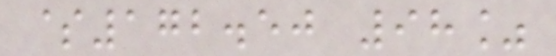$172.50 98%
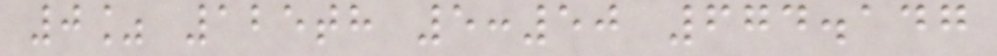0% 125th 5:50 674.147
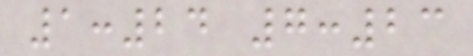1:24 7:23
